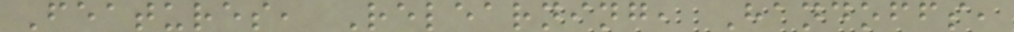Features, Relearning, Handoffs,
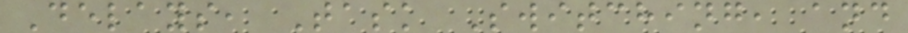Delays, Task Switching, and
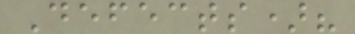Defects)?
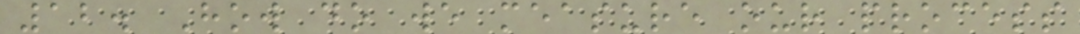12. How do we measure our process
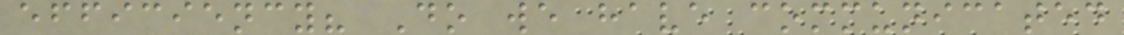efficiency? Do we have communicated
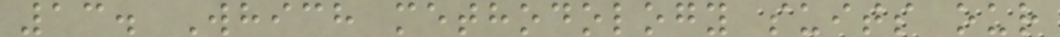13. Which methodology suits our
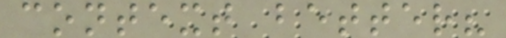context better?
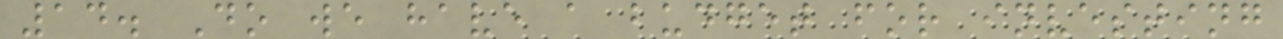14. Do we have a budget for investing
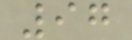97
